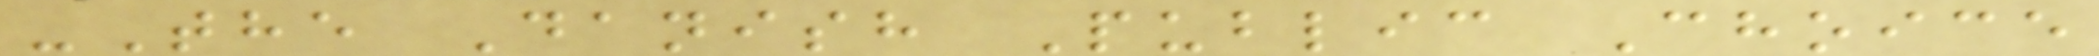-The Danish Public Choice
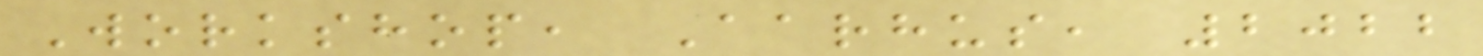Workshop, Aarhus, 2022
